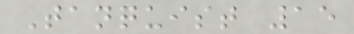Tanquist 15
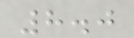8.0
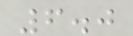6.0
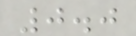0.0
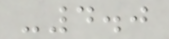-4.0
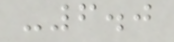-6.0
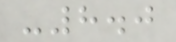-8.0
